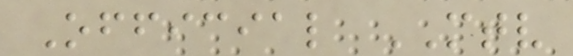Official MTV
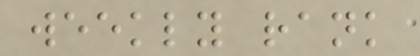weekly rank
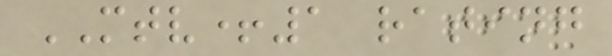MTV+1 rating
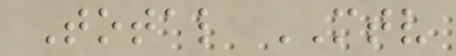Total MTV
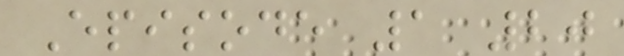Episode 1 20
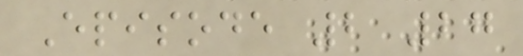Episode 2 27
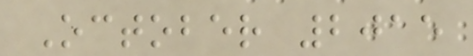October 2015
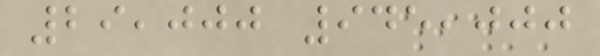29,000 945,000
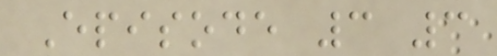Episode 3 3
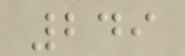249
